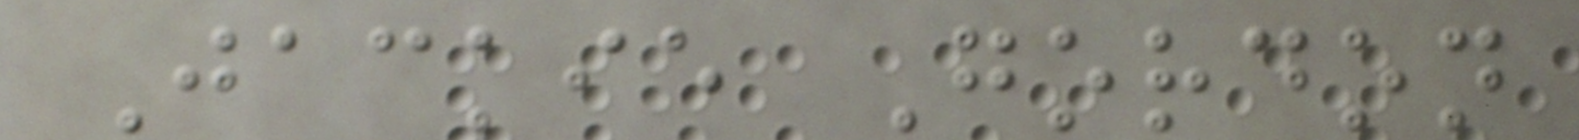Jackie Gordon
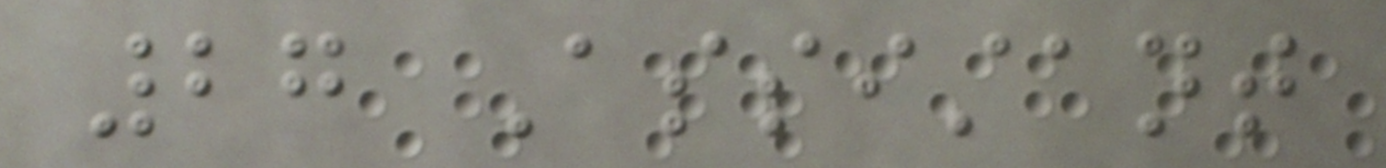27 Assistant
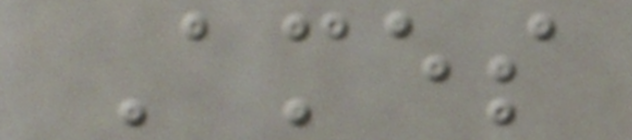Ames
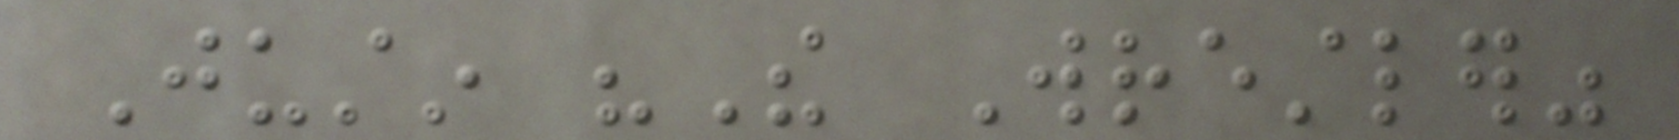Justin "The Wrestler"
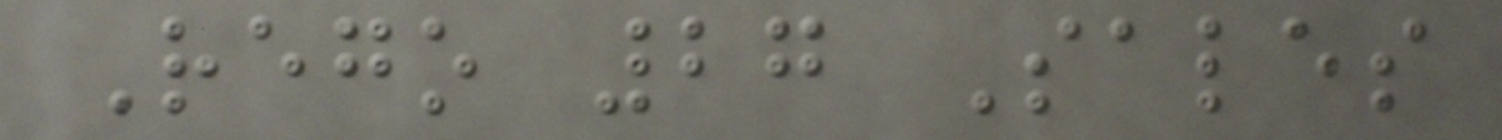Rego 27 Sales
